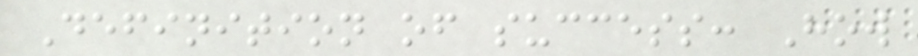Definition of success: How
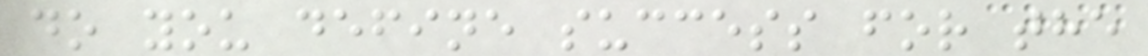do you define success for the
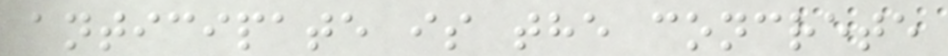anticipate is the concrete
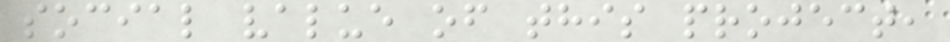social value of this project,
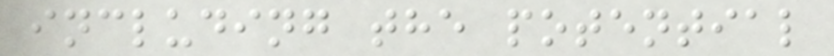including the potential
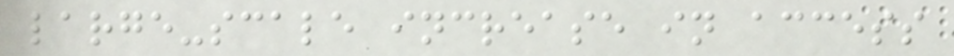large-scale increase in access
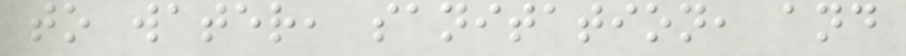to water, sanitation, and
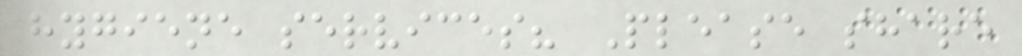hygiene services? Please share
